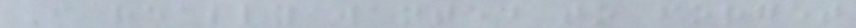I really wanted to forget
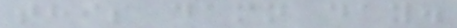this damn day.
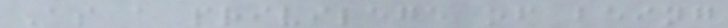As a privilege of being
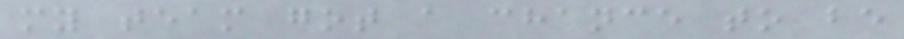my team got a chance to be
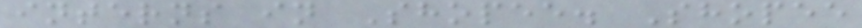interns in Shopee. Shopee
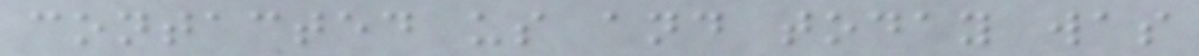contacted us and today was
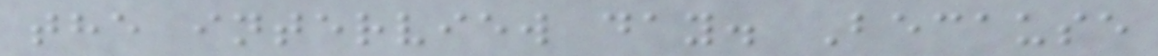the interview day. Because
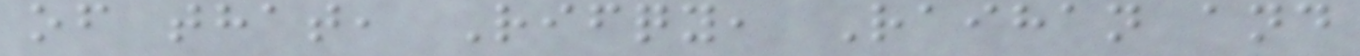of that, Rifqy, Raihan and
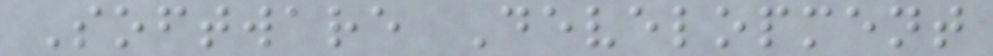Software Development
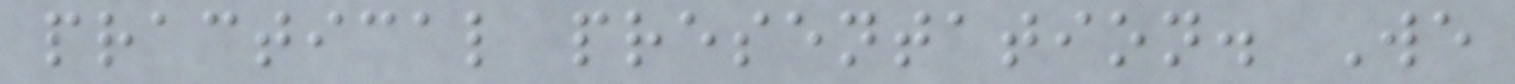practical presentation. We
